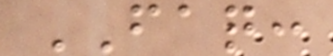FAQ:
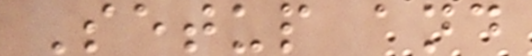Setup and
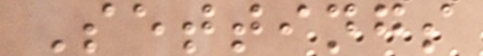Settings
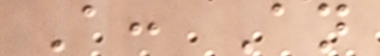A: An
